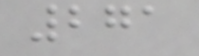271
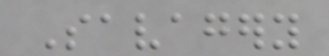Savagery
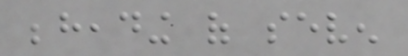beheading of seven
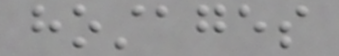hostages
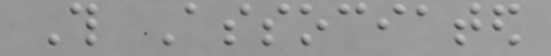This Associated
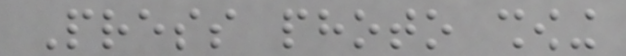Press photo showing
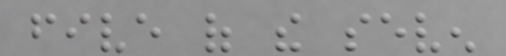five of the seven
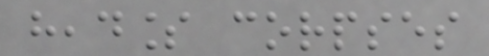headless corpses
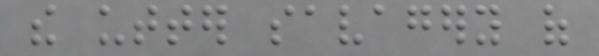the utter savagery of
